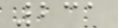231
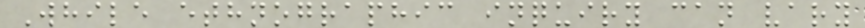While ethnographic inquiry can vary
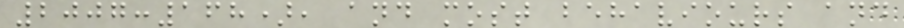2007:168), and most behaviours and
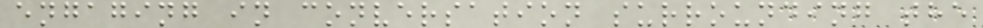engaging in conversation surrounding the
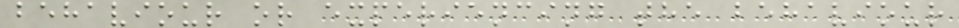behaviour or experiencing the behaviour
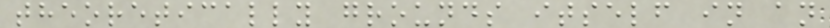theoretically grounds itself in an
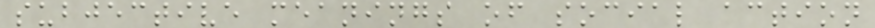subjective meanings of social action
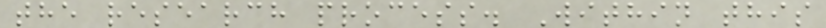the research process. Within this
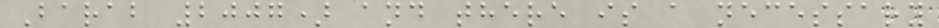Barab 2007) and there is a necessary
